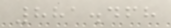881.468
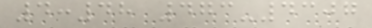4:48 473-4307
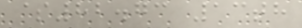$82.73 13th
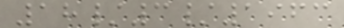18/3/1963
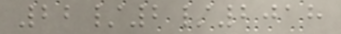22/2/2018
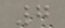7
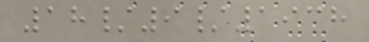18/9/1938
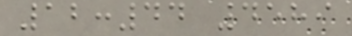12:44 4589
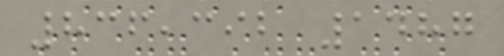836,392 1487
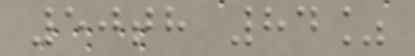50th 84%
